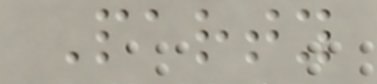Party
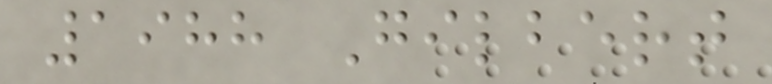1988 Gilbert
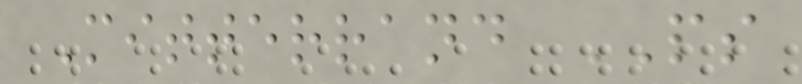Mitterrand PS
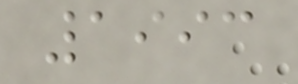1993
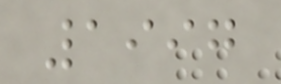1997
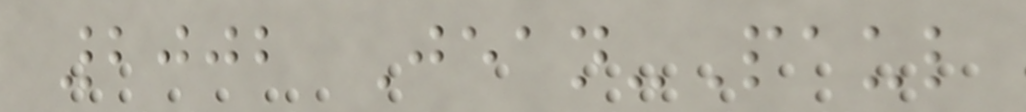2002 Jean-Paul
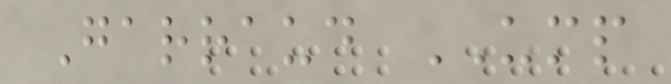Garraud UMP
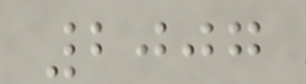2007
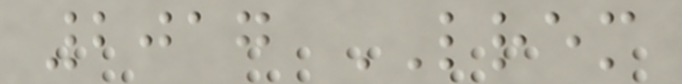2017 LREM
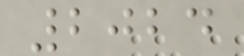2024
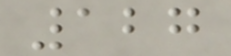127
